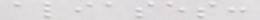aliases:
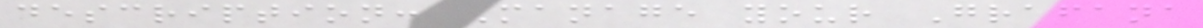description: Manage your Grafana
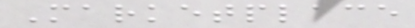Marketplace
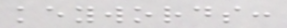keywords:
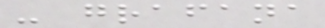- grafana
